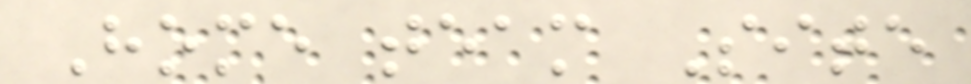Home team Site
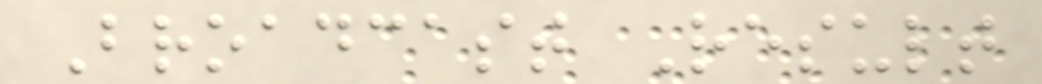Broadcast Result
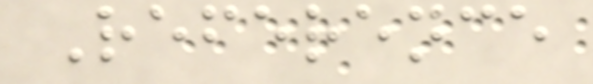Reference
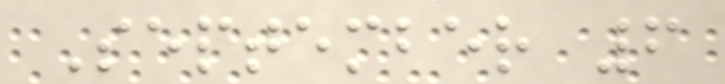September 6
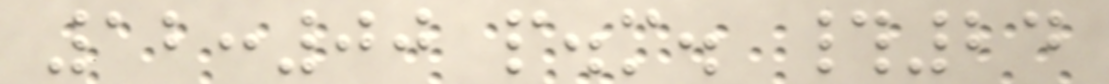12:00 p.m. #24
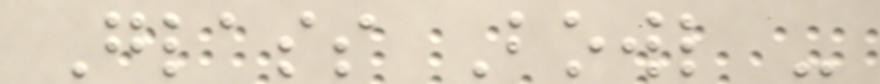Glass Bowl -
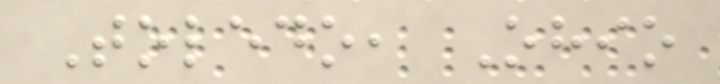Toledo, Ohio
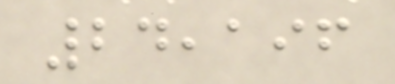24,196
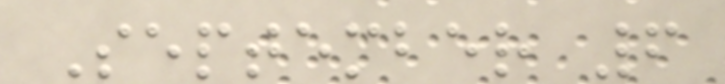September 6
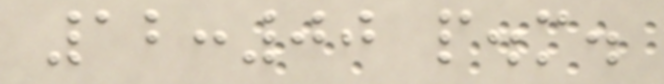12:00 p.m.
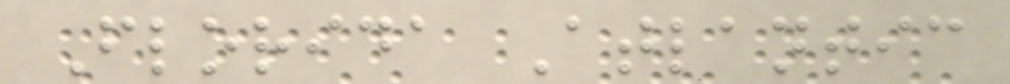Florida Atlantic
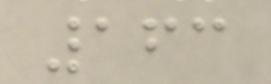163
